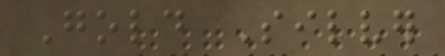Gold Silver
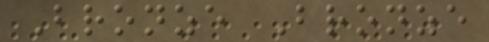Bronze Bronze
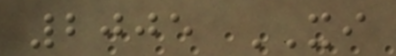2005 XI
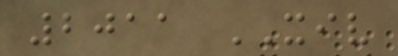2011 XIV
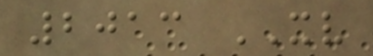2013 XV
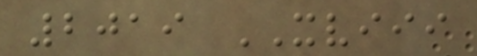2019 XVIII
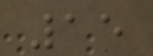15
